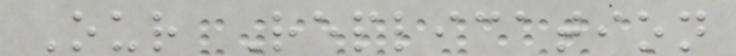Our Replication
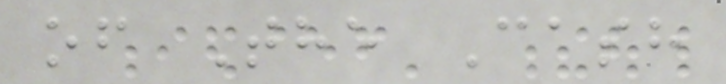of The Cash
